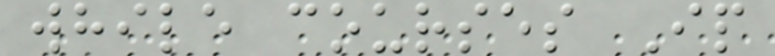while courses Ip
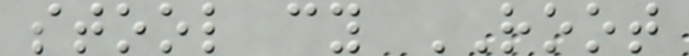stool cy ROOT
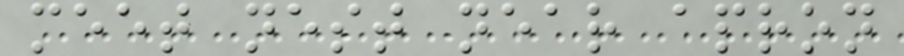meet nest near apron
